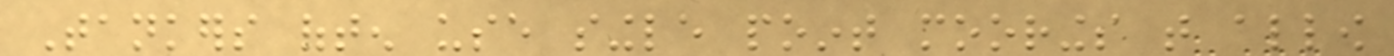Tankers often use single point moorings that allow
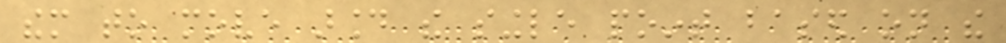them to move around the single point based on the
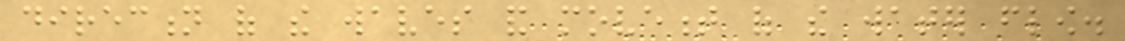direction of the waves and movement of the water flow.
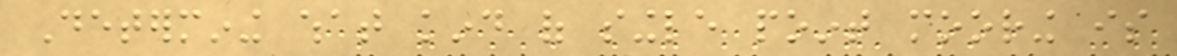Determining what kind of single point mooring is
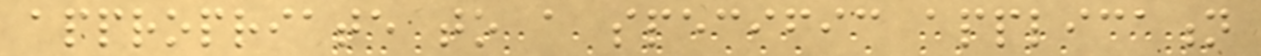appropriate to a specific application
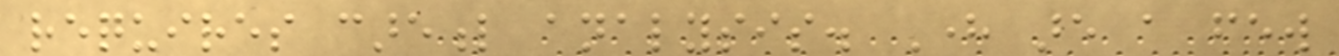requires careful analysis. Here are a few
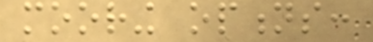mooring options:
